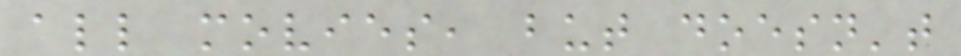all movies, but doesn't
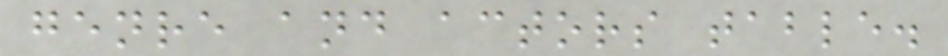genre and actors table.
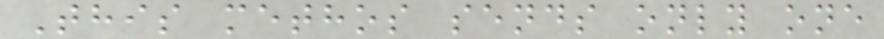This methos sends only one
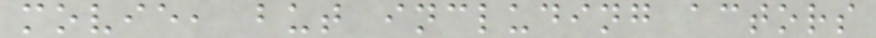movie, but including actors
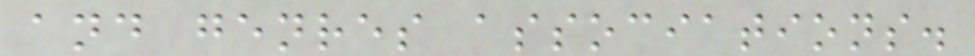and genres associations.
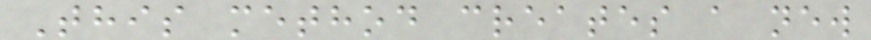This method creates a new
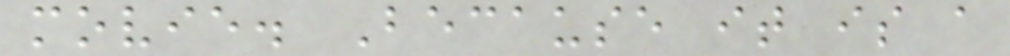movie. Because it is a
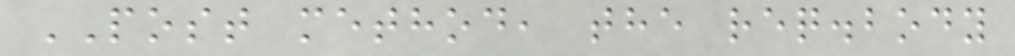POST method, the req.body
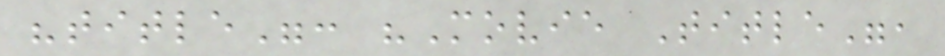"title": "Movie Title",
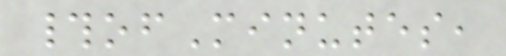#ofMinutes,
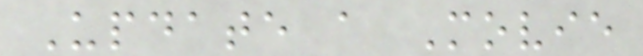Update a Movie
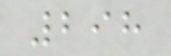298
